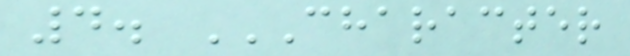4. CHARACTER
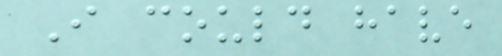I could have
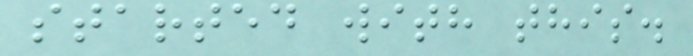started with this.
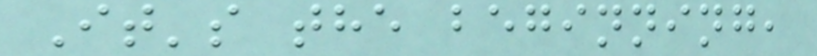It's the beginning,
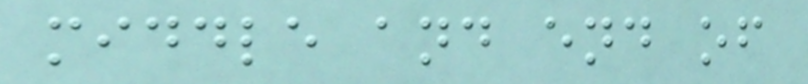middle and end of
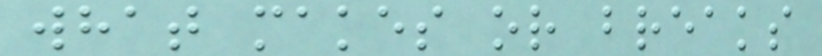what makes or breaks
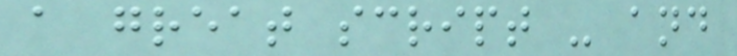a great script - and
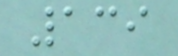139
